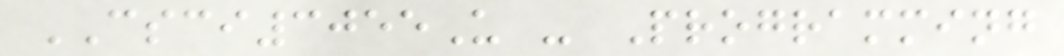CSCI3055U - Programming
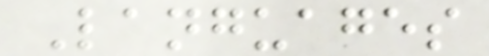Languages
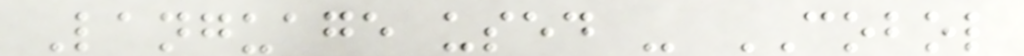Language used - COBOL
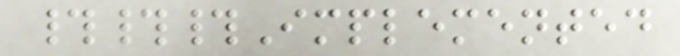###Implemented
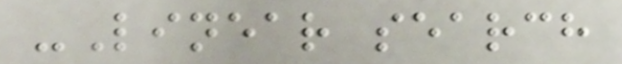-Linear search
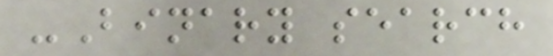-Binary search
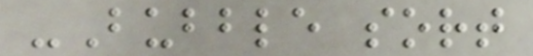-Bubble sort
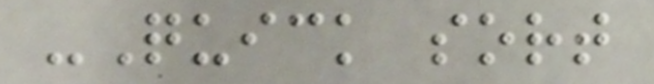-Quick sort
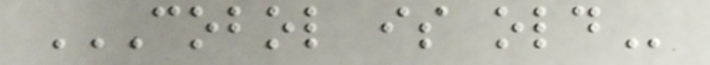COBOL IS OLD
